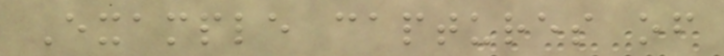Example captures of
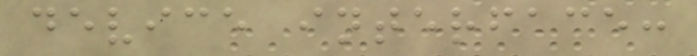device interface:
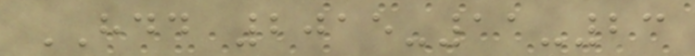HDD 2015-11-23
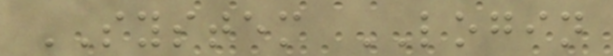SYSTEM LOGIN
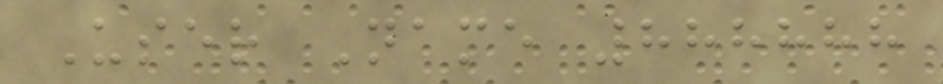User Name 888888
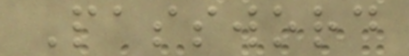Password
